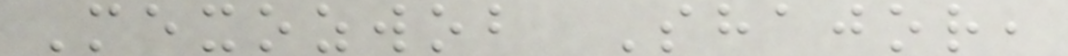Mexozwob Shajor,
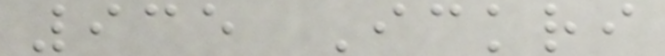935 Ickri
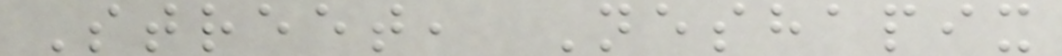Street, Neshapix
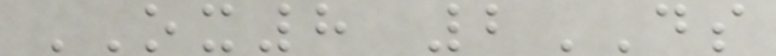OX8 2DS
